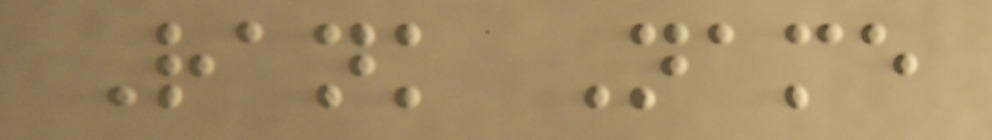Rank Name
